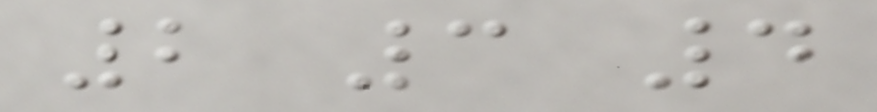2 3 4
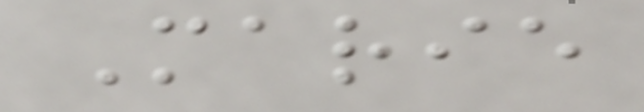Marie
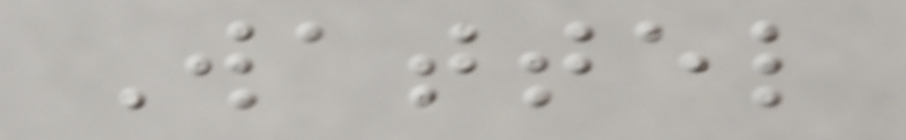Wattel
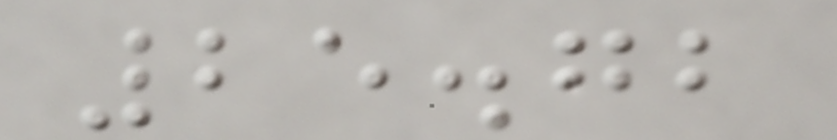25.72
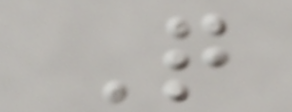Q
